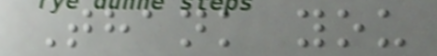Thank you
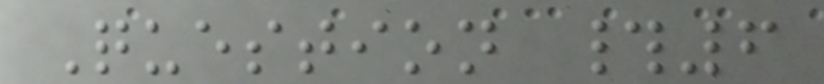Question #6
